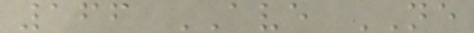166 AVE NE
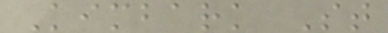Kimbark St
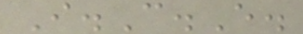I.C.E.
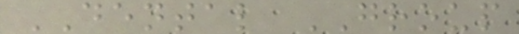DENTAL GROUP
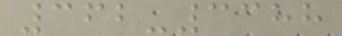362-3388
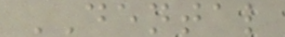DENTAL
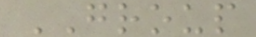GROUP
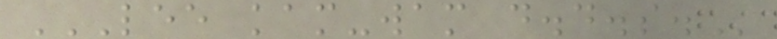LEE KAM-WAM D.D.S.
